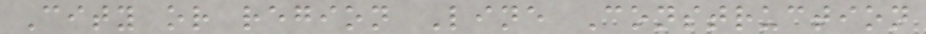City or region Line Construction
